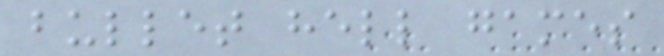bullet hell games
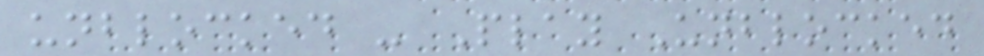unblocked - Play Unblocked
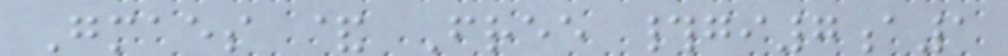Gmaes & Free #gi7a1
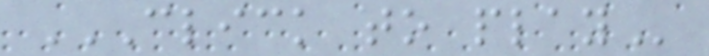CLICK TO PLAY
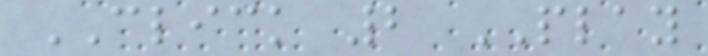CLICK 2 PLAY
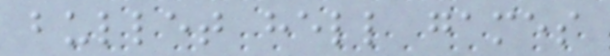bullet hell games
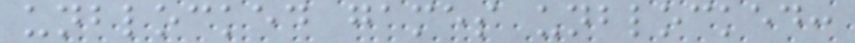unblocked games unblocked:
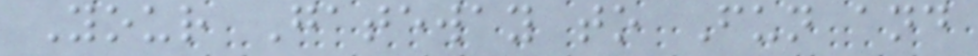Your Gateway to Fun and
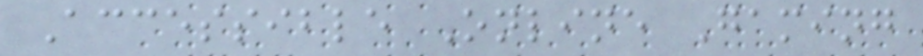Accessible Online Gaming
